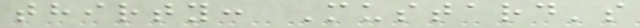thirty: Mustard's
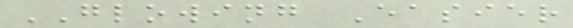GLOWING Easier
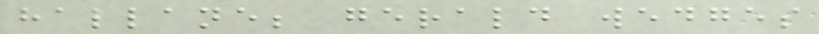hallane; gerald wedges
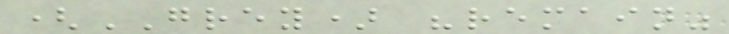(GREY) "remain"
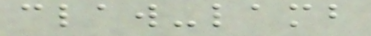claw-lamb
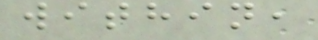within,
